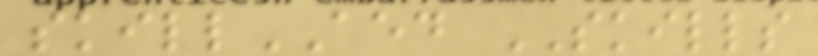skillAED SKILLS
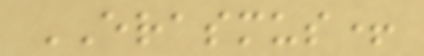ERASMUS+
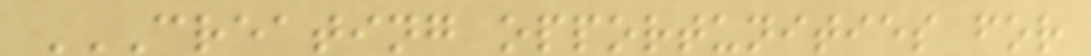CREATING OPPORTUNITIES FOR
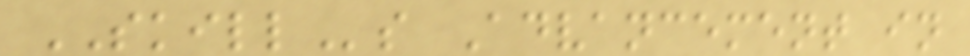SKILLs Advancement in
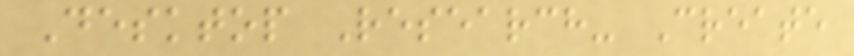Desktop Research- Create
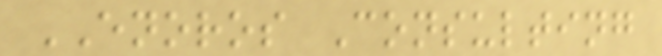ENOROS Consulting
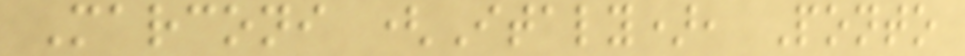Marconi (Italy), Ponto
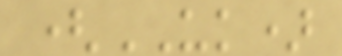(UK)
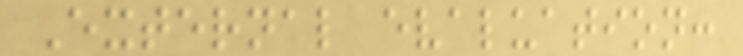External evaluation:
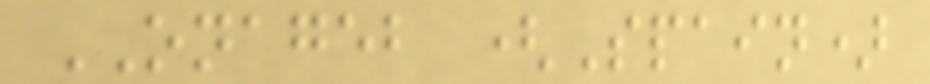ONAGEB (Spain)
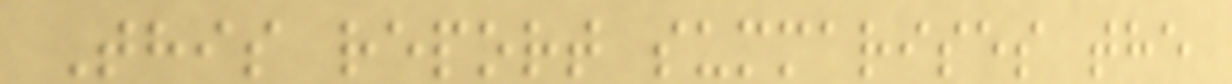This report summarises the
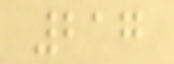217
